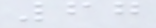67
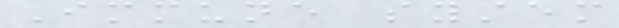Immune system
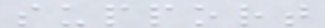support
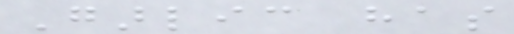Garlic has
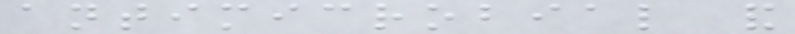antimicrobial and
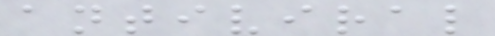antiviral
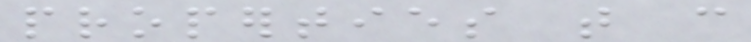properties that can
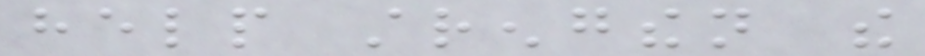help strengthen the
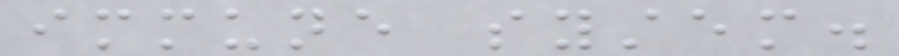immune system.
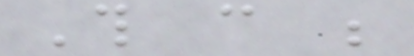This can be
